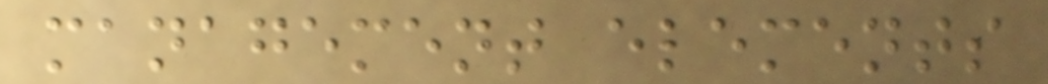management elements
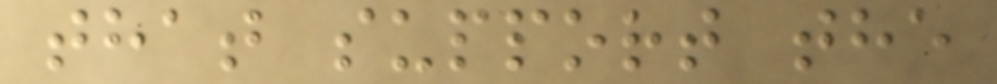that support the
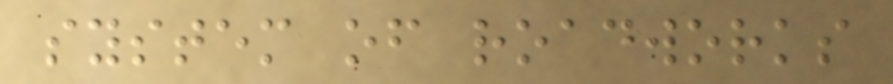system of roadworks
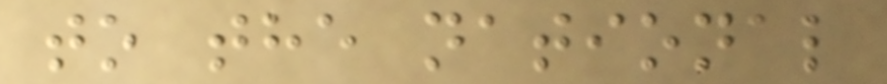to the national
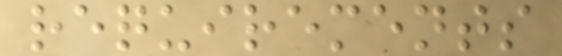requirements
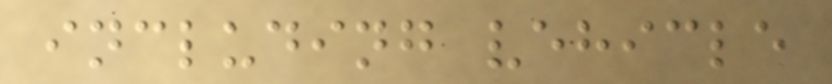including vehicle
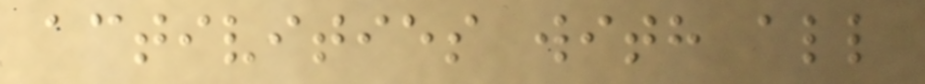activities with all
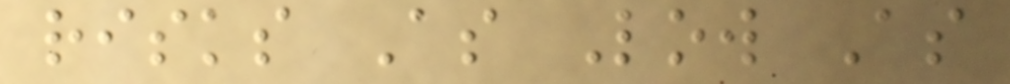risks As Low As
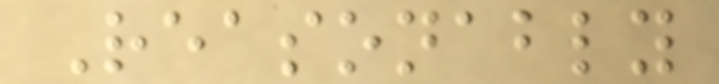Reasonably
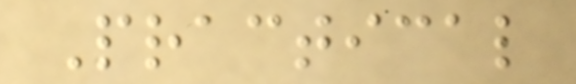Practical
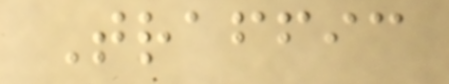Traffic
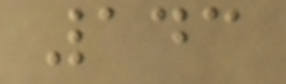143
